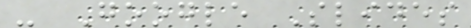- Google Slides
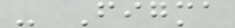- Figma
